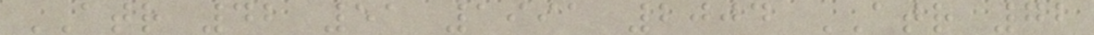ATR 42 51 1991 2004 ATR 72
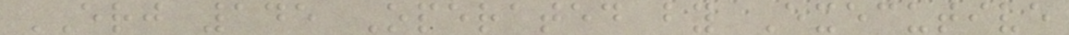ERJ 145 Operated by Executive
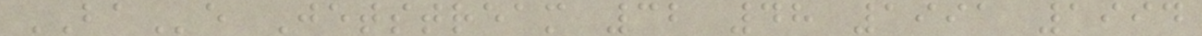BAe Jetstream 32 48 1991 1994
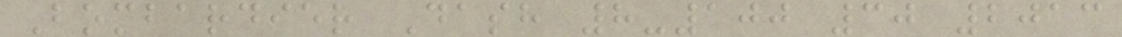Bombardier Dash 8-100 30 2013
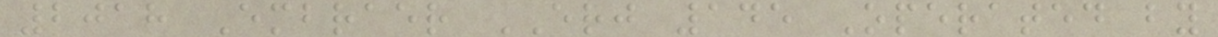2018 Embraer ERJ 145 Operated by
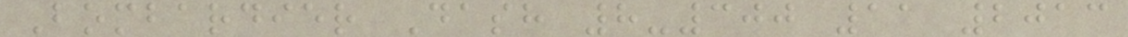Bombardier Dash 8-300 11 2013
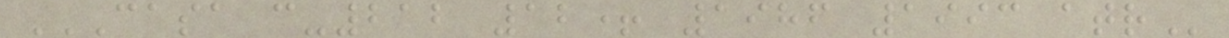CASA C-212 12+ 1986 1993 ATR
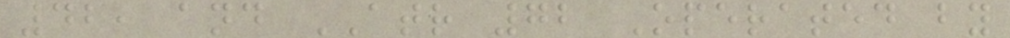42, and ATR 72 Operated by
